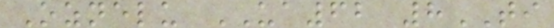Oznelu UA62 8TI
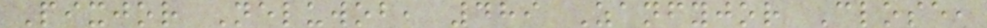Pixjor Neluwob, 489 Zanfyjor Close,
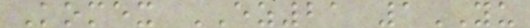Komex EZ21 1YU
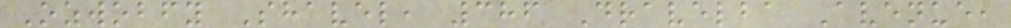Ozwobfy Shavel, 386 Dravelba Avenue,
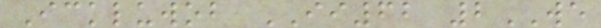Ickluwob II62 2WE
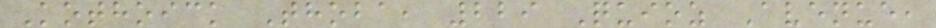Kothoick Thoba, 229 Quioz Avenue,
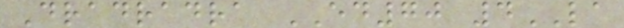Dradradra ED70 4LA
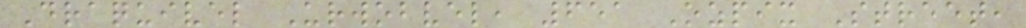Draquivel Urwobvel, 651 Ozpix Street,
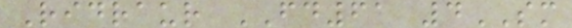Ridraur FD61 4SM
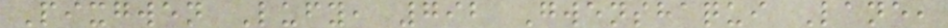Pixgwen Lufy, 792 Gwenshaqui Lane,
